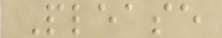Please
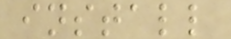install
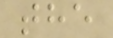the
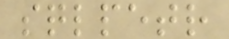sqlpetr
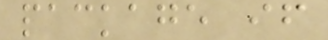package if
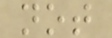not
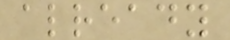already
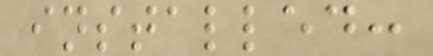installed:
